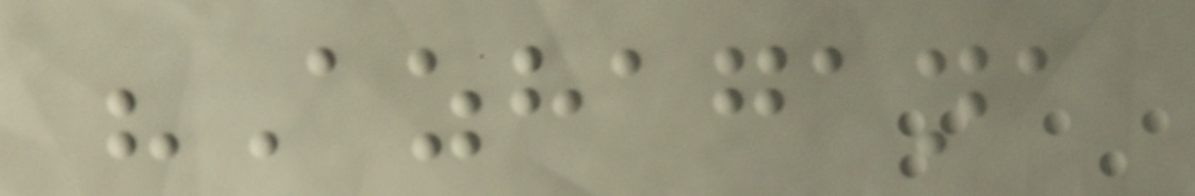"Azhagana
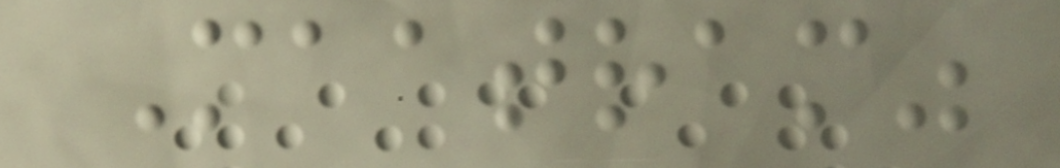Maatram"
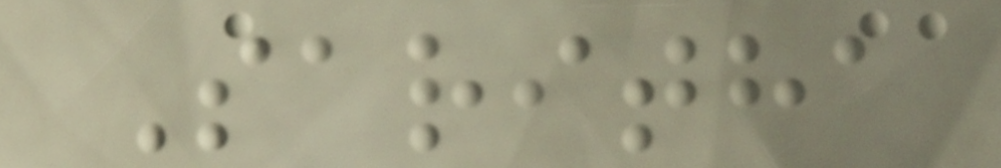Saritha
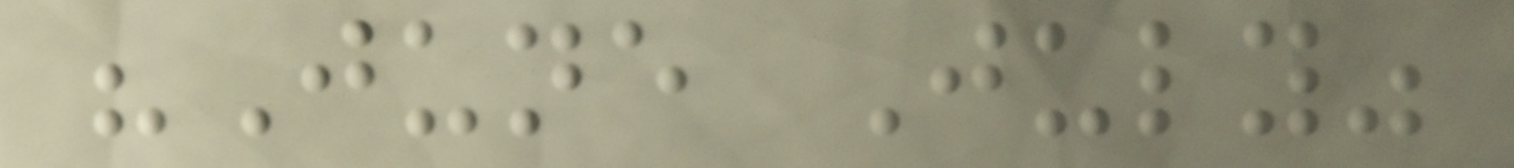"June July"
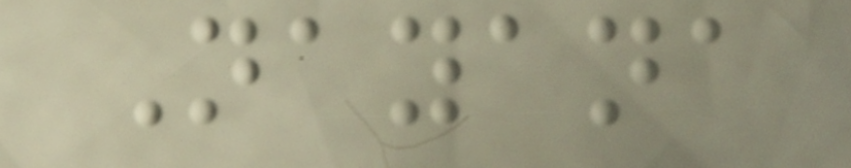Nayana
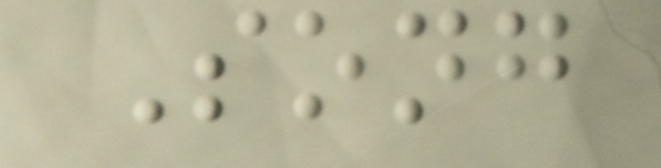Song
